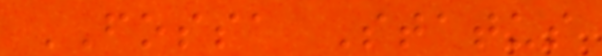FOSSA Status
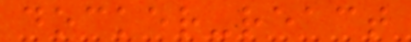docker-react
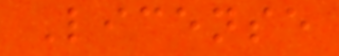License
